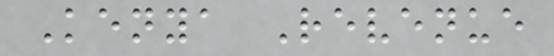Kenya Revenue
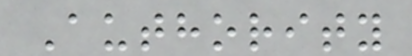Authority
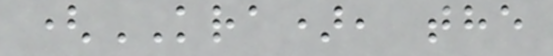(KRA), the
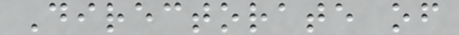Directorate of
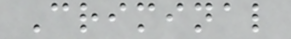Criminal
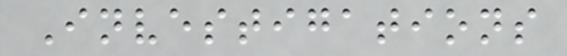Investigations
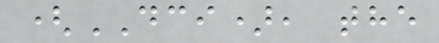(DCI), the
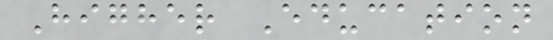Higher Education
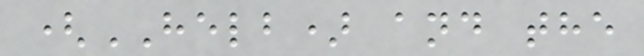(HELB) and the
